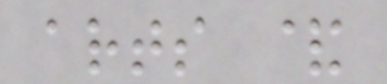arts &
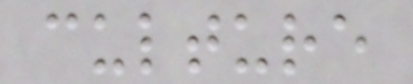culture
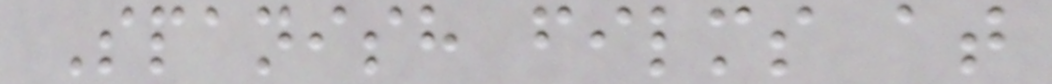Spanish films at
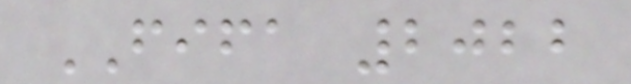FIFA 2022
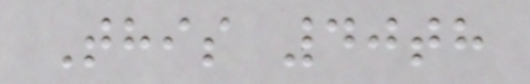This 40th
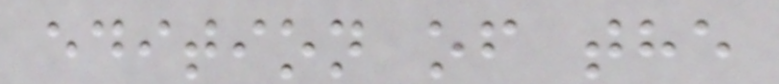edition of the
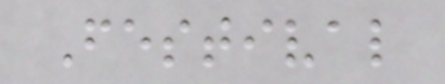Festival
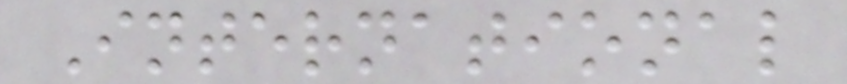International
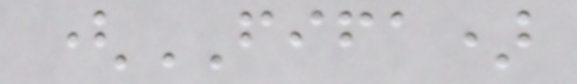(FIFA)
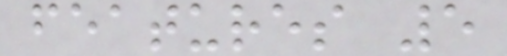features 5
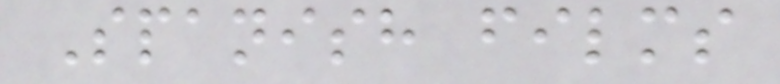Spanish films
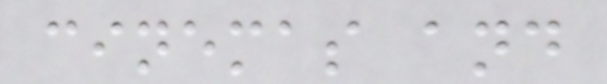cinemas and
